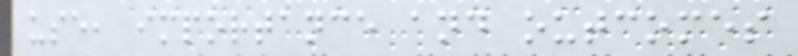use, importance and outcomes
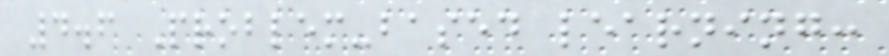4.6 Problem-based learning:
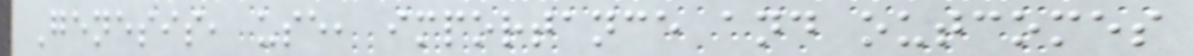Genesis, use, importance and outcomes
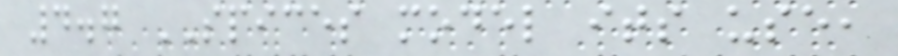4.7 SPICES model its use,
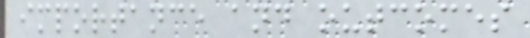importance and outcomes
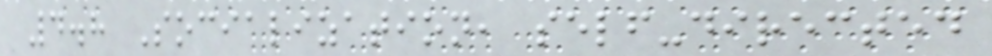4.8 Socialization, self-directed
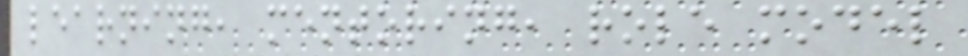learning, mentoring, role model
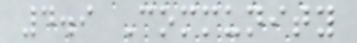4.9 Community
